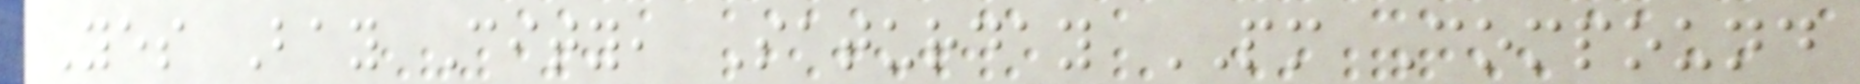Yes Bay City, Saturday PM Compound
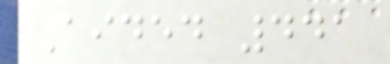Aided 441
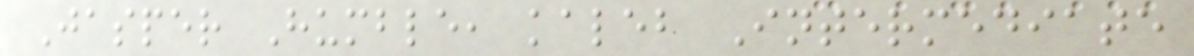Jasper Humble, kaleb Intermediate
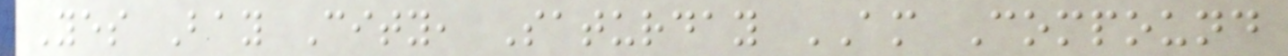Yes Bay City, Saturday AM Compound
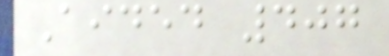Aided 407
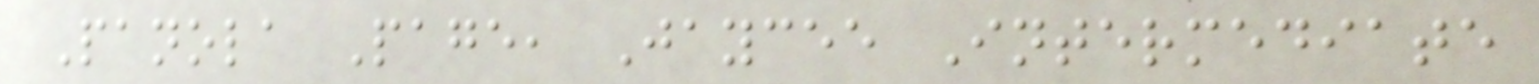Panola Page, Jaycee Intermediate
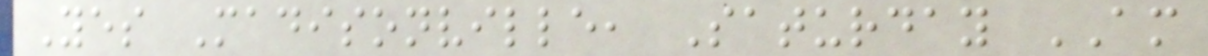Yes Madisonville, Saturday AM
